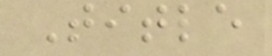Title
